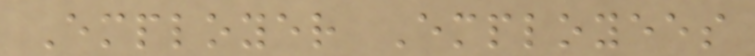Employer Employees
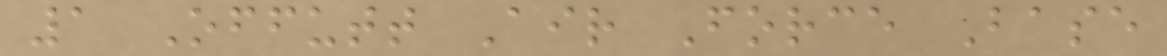1 Offutt Air Force Base
